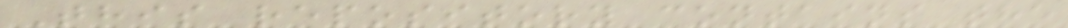This repository contains the
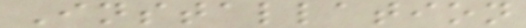Installation
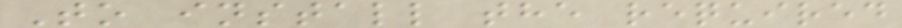To install the required
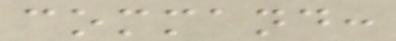command:
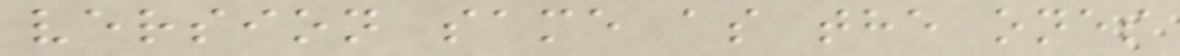version same as the ones
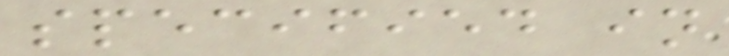specified in
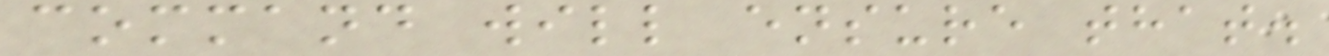command will ensure that.
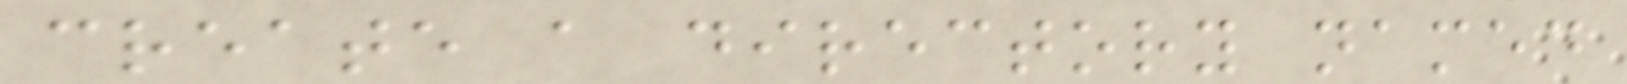create a directory named
